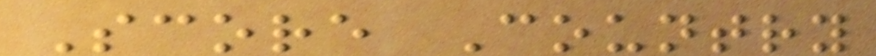Score Country
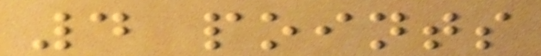4 points
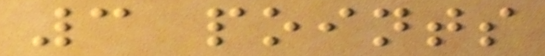3 points
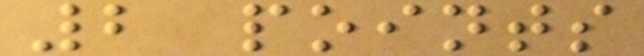2 points
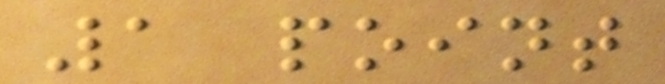1 point
